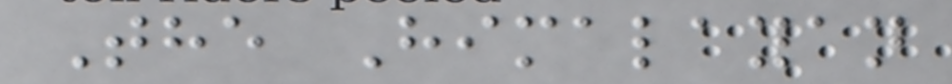The Himalayan
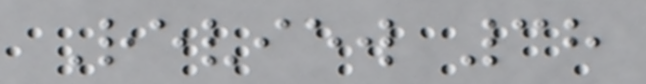Review 38
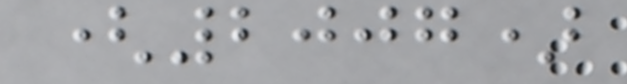(2007)
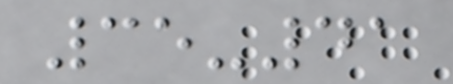35-41
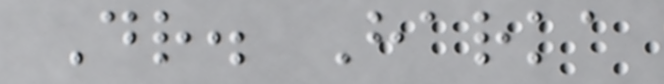Dr. Harka
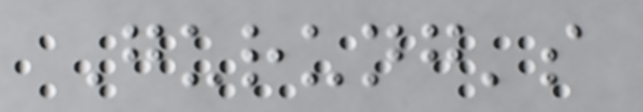Gurung's
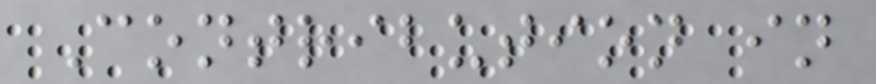Contribution in
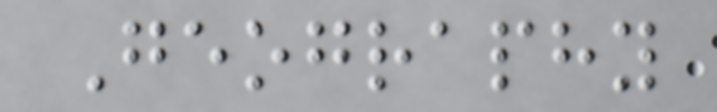Geography
